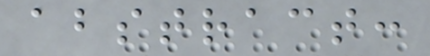abstract:
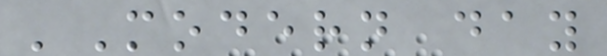'Modern day
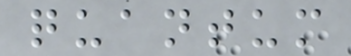quantum
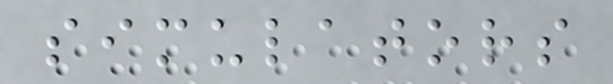simulators
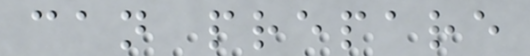can prepare
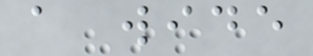a wide
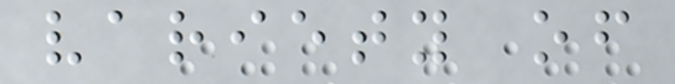variety of
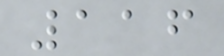116
